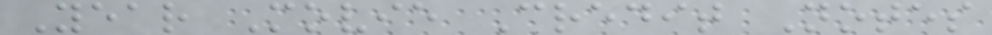Year Movie Credit Notes
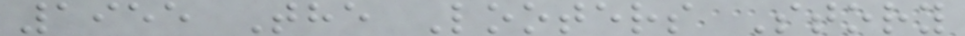1955 The Looters Story
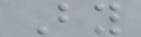By
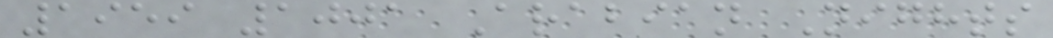1959 1001 Arabian Nights
